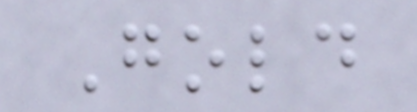Gold
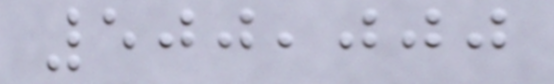500,000
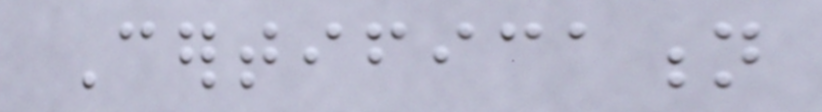Certification
